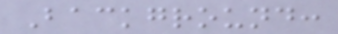Background:
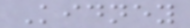Kidney
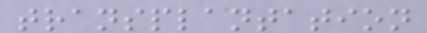transplantation
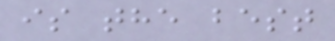is the best
